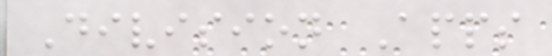Division Apps
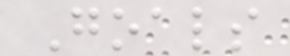Goals
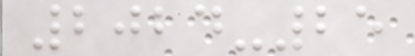2024-25
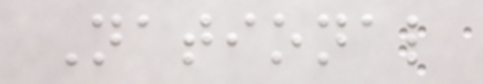National
